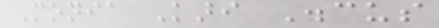Monia Kari Discus
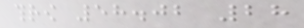throw 58.02 28
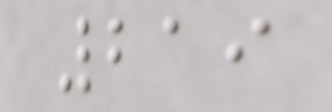219
